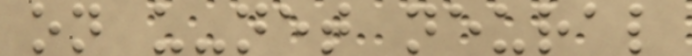on u-net neural
